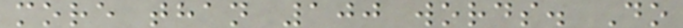more than 100 words. Do
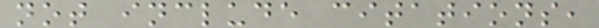not include citations,
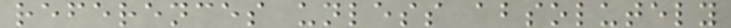references unless absolutely
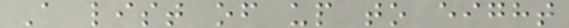A list of up to eight
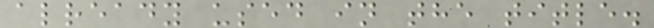already used in the title.
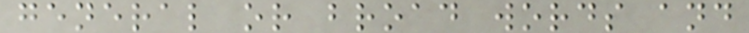general or broad words and
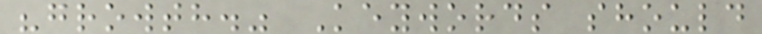"growth." Keywords should
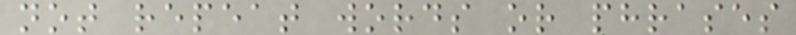not repeat words or phrases
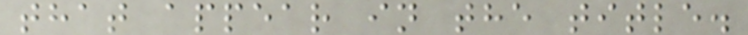that appear in the title.
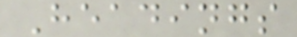Headings
